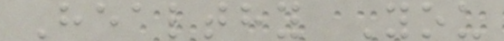Healthy You
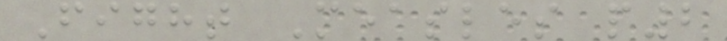Fight Measles p2
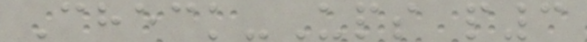Check-Ups p3
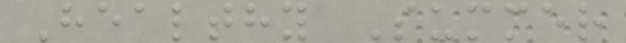Healthy Summer
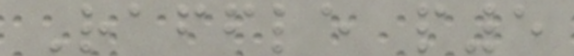Raffle p5
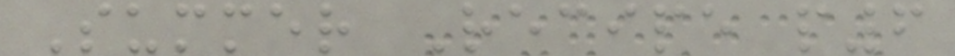Summer Recipe p6
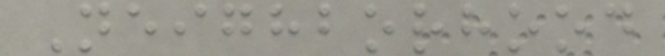Neighborhood
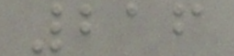216
